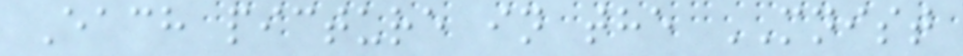Each picture in the MNIST
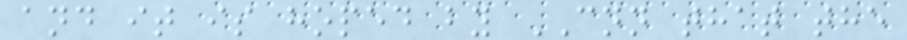and it is hoped by CNN that the
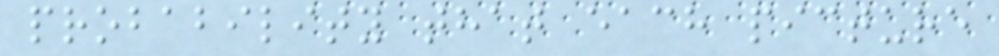probability that each picture
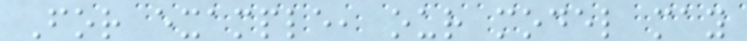For example, our model may
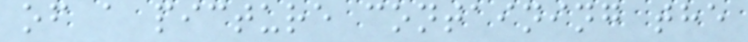of a picture containing the
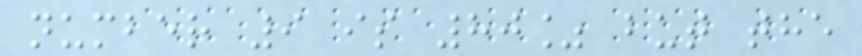number 9 is 80% but the
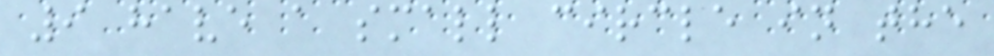9 have a small circle in the
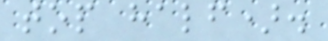top half).
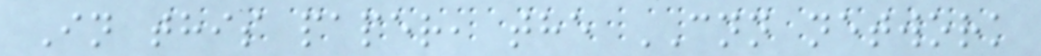In this paper, the CNN network
